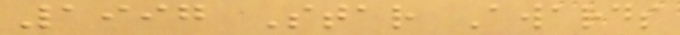1997 Star Awards
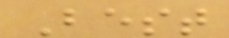Best
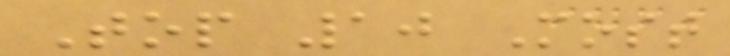Top 10 Most
